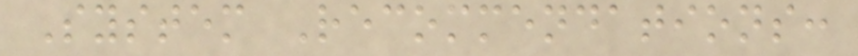System Recommendations:
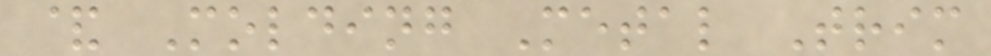& Molding Metal Trim
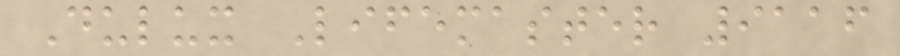Dulux Lifemaster 9116
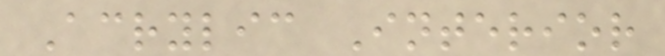Acrylic Interior
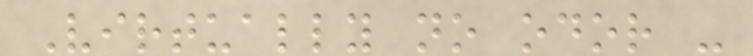Virtually no odor -
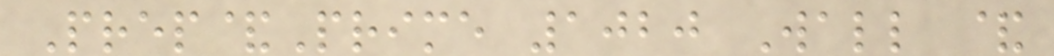Prep&Prime 1020 Wall &
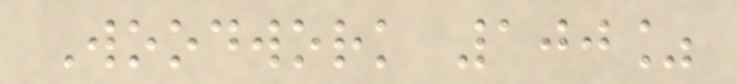Woodwork 100%
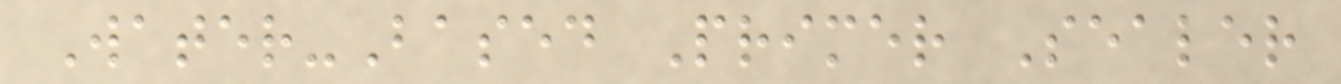Water-Based Primer Sealer
